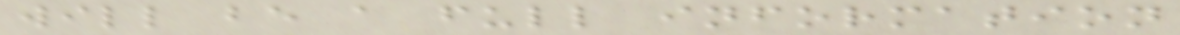will be a full information
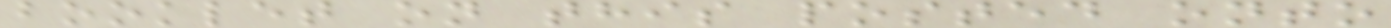booklet on this posted onto
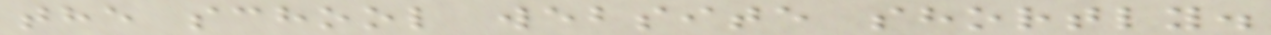the school website shortly.
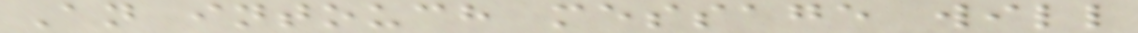An intouch message will
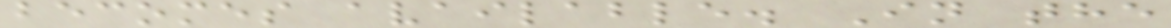becomes available. In the
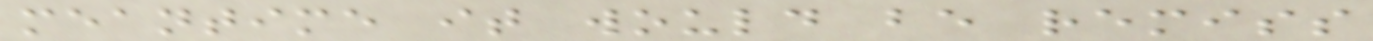meantime it would be remiss
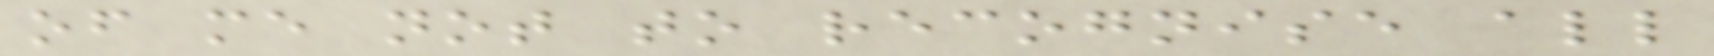of me not to recognise all
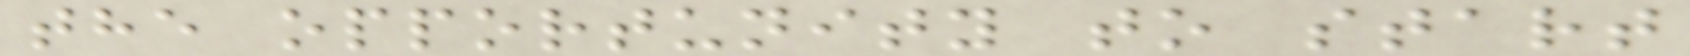the opportunity to start
